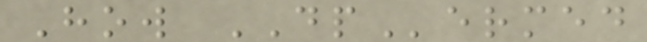How DPermed
